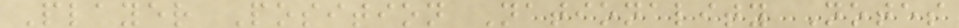Player Position Nationality Notes
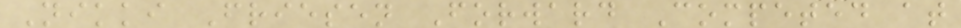Nikki Friesen Forward Competed at
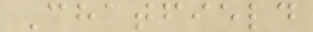Chatfield
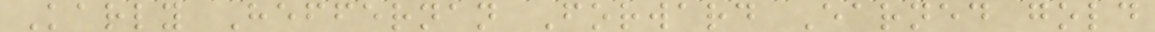Karly Heffernan Forward Earned gold
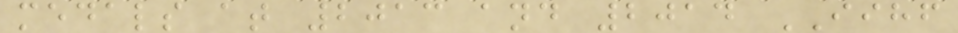medals at 2013 and 2014 IIHF
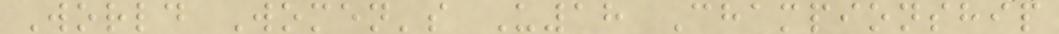World Women's U18 Championship
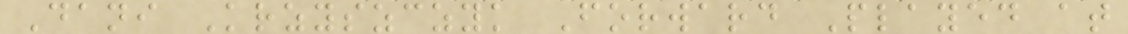Dani Krzyszczyk Forward Played at
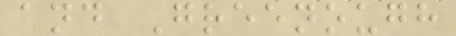and Greenough
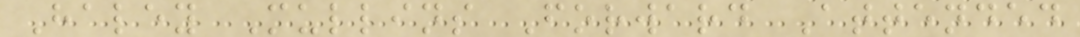Haley Mullins Forward Attended
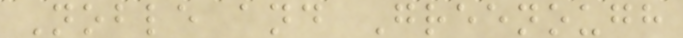Noble and Greenough
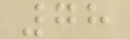78
